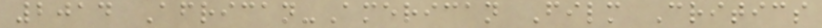2014 African-American Film Critics
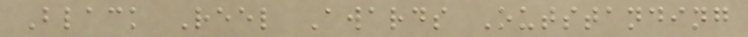Black Reel Awards Outstanding
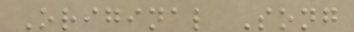Original Song
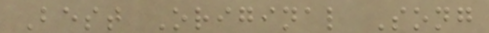Best Original Song
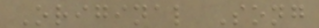Original Song
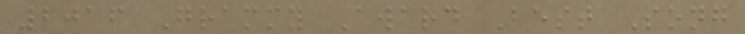2016 Grammy Award Best Song
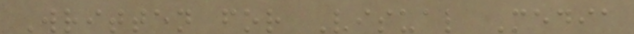Written for Visual Media
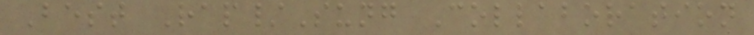Best Rap/Sung Collaboration
